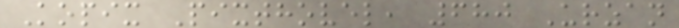Kopix Pixthovel, 680 Urzan
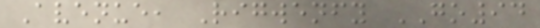Avenue, Rigwenfy GO94
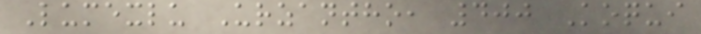Lumexlu Urzantho, 400 Koqui
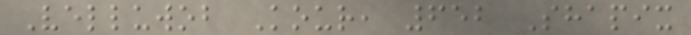Velluwob Kour, 652 Shapix
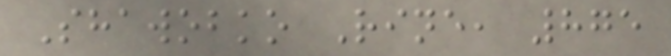Shawobko Rine, 875
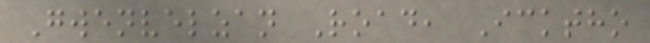Gwenvelzan Road, Icktho
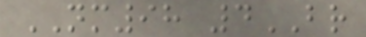NM98 4BR
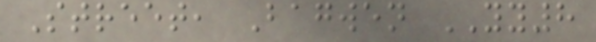Street, Bagwen YY8
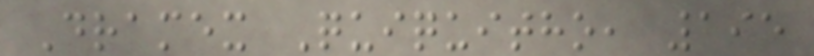Dramex Quiquitho, 195
